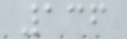136
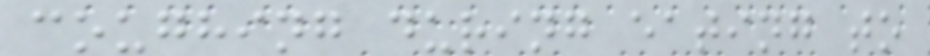coughing during eating to
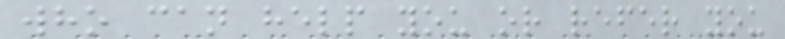who can help you or refer you
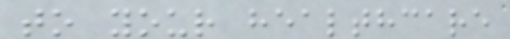to your healthcare
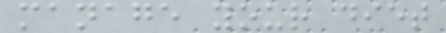manage your diet
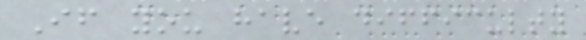If you have difficulty
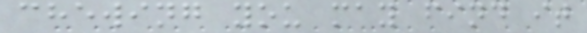chewing you may find it
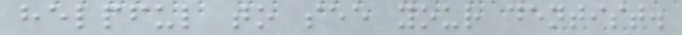helpful to see your dentist.
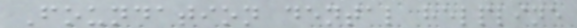Foundation dental helpline
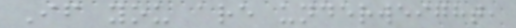If you are underweight,
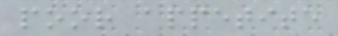poor appetite
